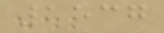1537
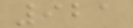921
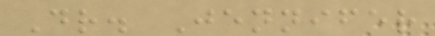Dr. Jennifer
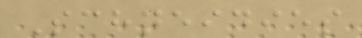Schneidies
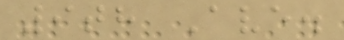9th Ave.
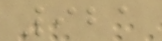921
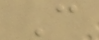C
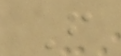F
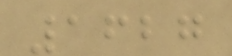1627
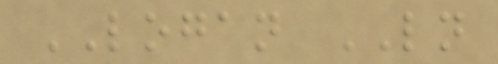LOGAN LN
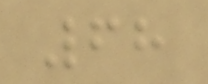68
